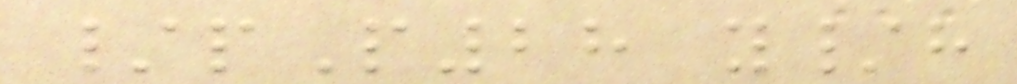/pP28 y/h
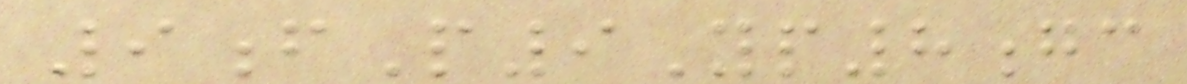9fP9Yp8gc
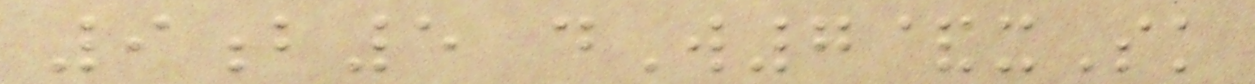9b5 dW7&xSk
